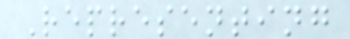Representing
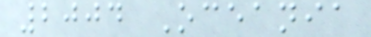2004 Oceania
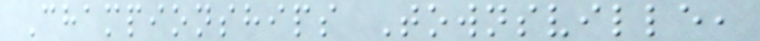Championships Townsville,
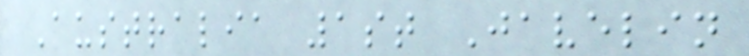Australia 1st Javelin
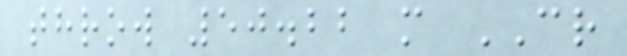throw 50.22 m CR
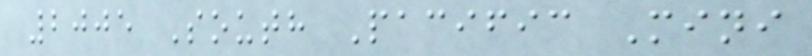2005 South Pacific Mini
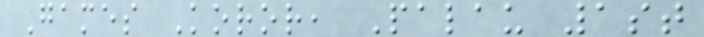Games Koror, Palau 1st
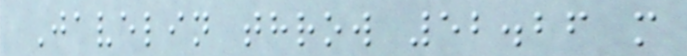Javelin throw 52.26 m
